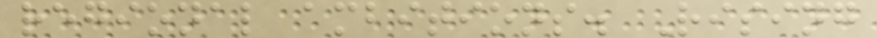regional ambitions. Rising
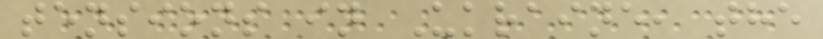tensions in Ukraine, the
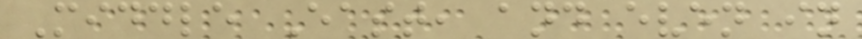Middle East, and even in
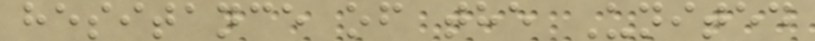hesitance of the United
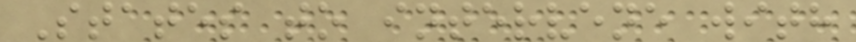States to intervene with
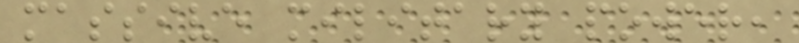massive military power,
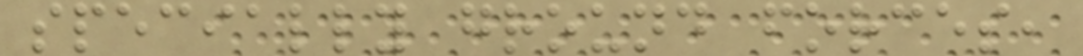specially ground forces,
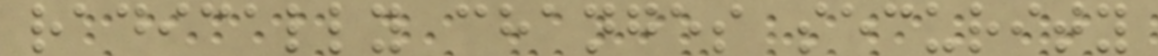radically changes security
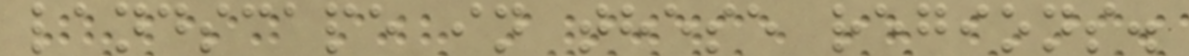landscape in these regions.
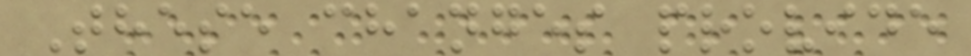These changes provide
